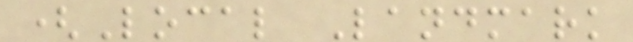(Local Landmark
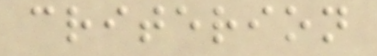criterion
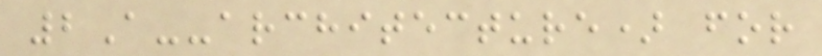2A--architecture) for
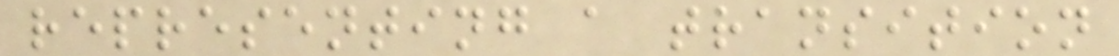representing a transition
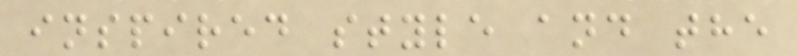inspired style and the
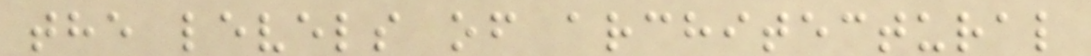the levels of architectural
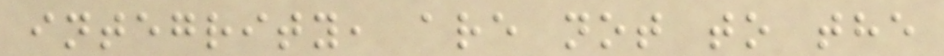integrity, are not to the
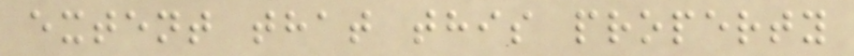extent that this property
